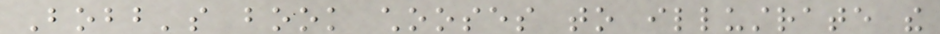Bobb's book chooses to illustrate the
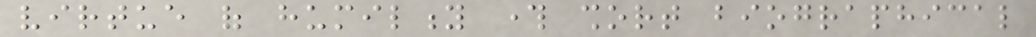virtue of humility through short biographical
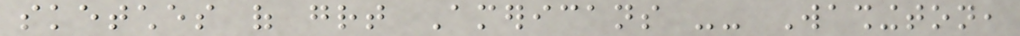sketches of great Americans -- Washington,
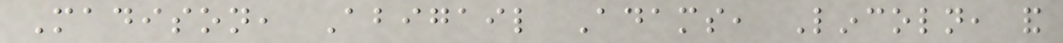Madison, Abigail Adams, Lincoln, and
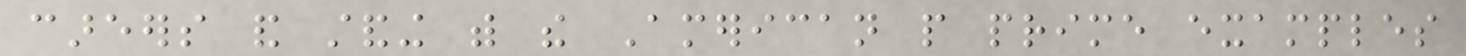careers and standing with the American people prime examples
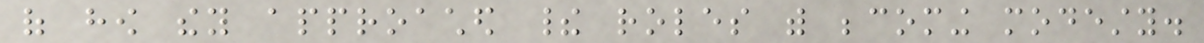of how they approached their roles with becoming modesty.
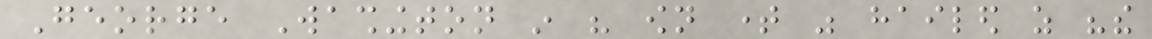George Washington in his own time was hailed as "the
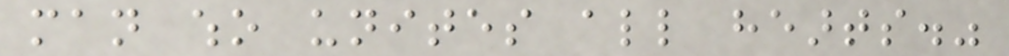man who unites all hearts."
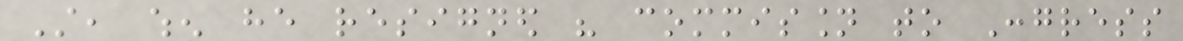Still, when he resigned his commission to Congress
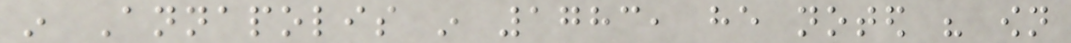in Annapolis in 1783, he noted his own
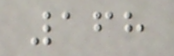168
